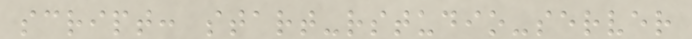script: start-rstudio-server
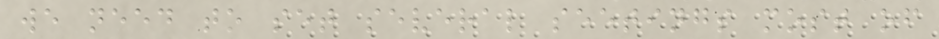we need to set several seetings most of
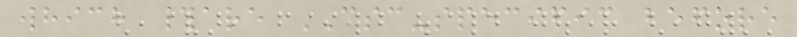which #are CSC-specific before
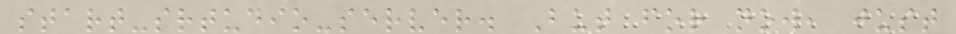start-srtudio-server. But for now, just
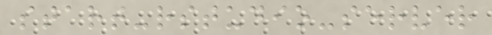start-rstudio-server
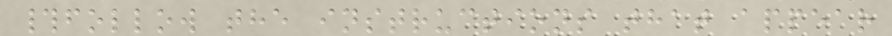#follow the instructions that appear
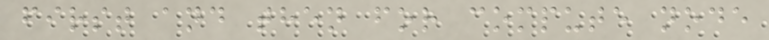first and then for compute node
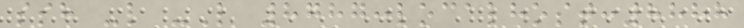ssh -l -L 8787:localhost:8888
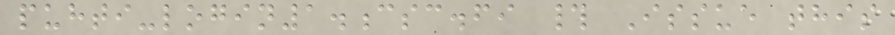puhti-login1.csc.fi # Issue this
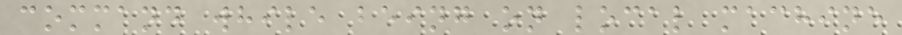command while being on local machine
